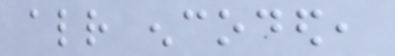already encoded,
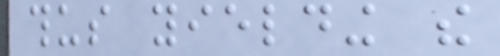thus yielding the
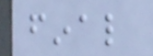final
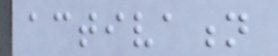activation
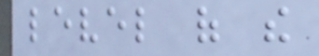level of the
